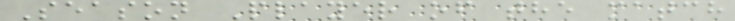Season Player of the match
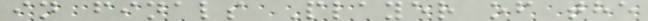in finals Player of the
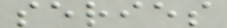series
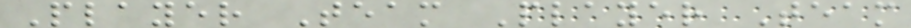Player Team Player Team
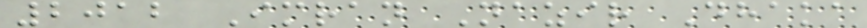2012 Imran Nazir Dhaka
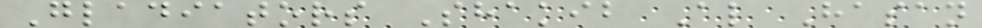Gladiators Shakib Al Hasan
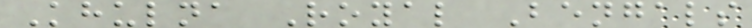Khulna Royal Bengals
